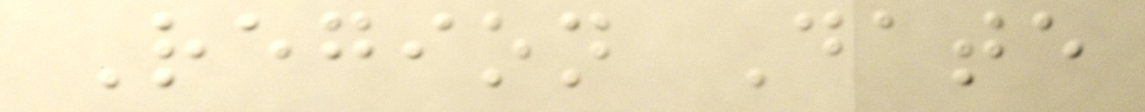Region Date
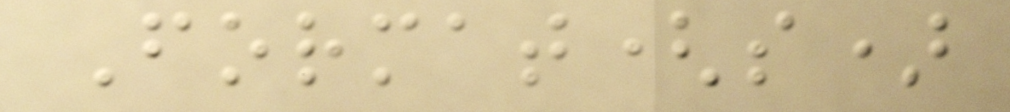Format(s)
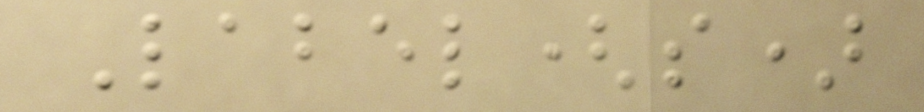Label(s)
